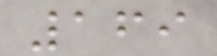169
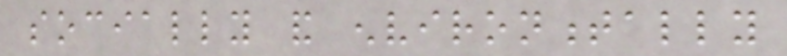socially and environmentally
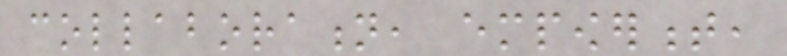collaboration, empowerment,
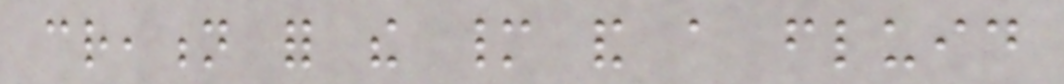creation for the many and a fluid
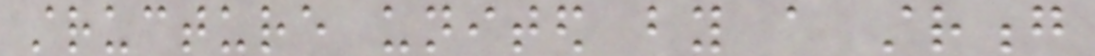structure united by a strong
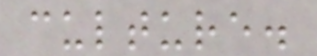culture.
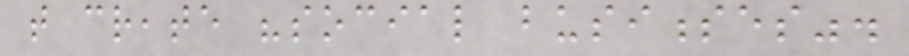that create "social businesses".
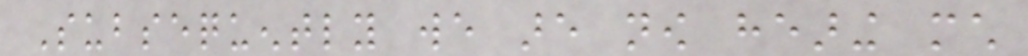Subsequently we are now hearing much
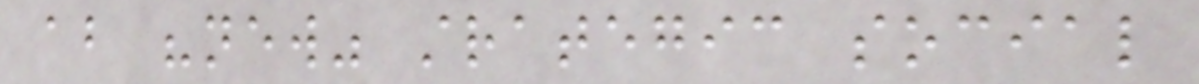about "new" strategic social
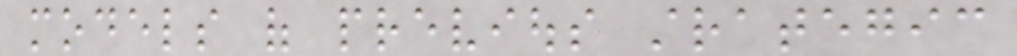models of previous strategic
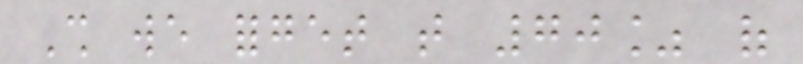Shall we forget that 70% of
